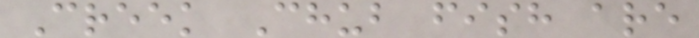Creek Chub fish are
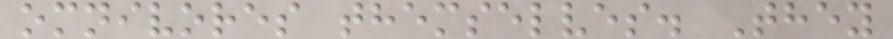omnivores themselves. They
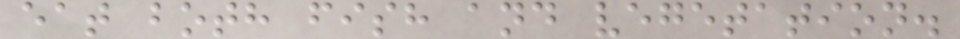eat both fish and vegetation.
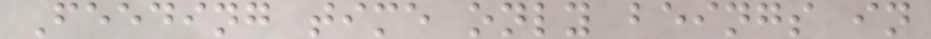Feeding time only beings in
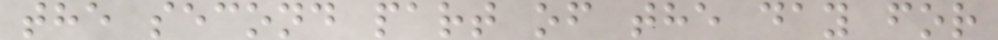the second part of the day for
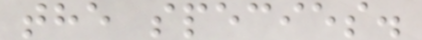the species.
